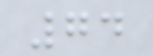74
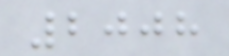2008
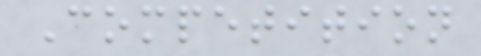Competition
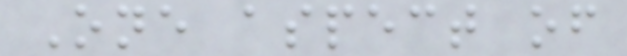One aspect of
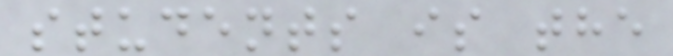students is the
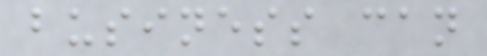business can
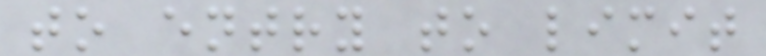to entry to limit
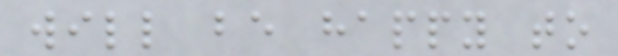will be happy to
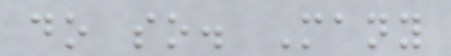do so. Many
